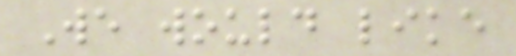We would like
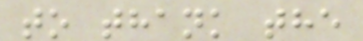to thank the
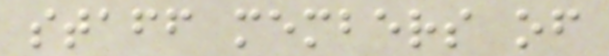staff members of
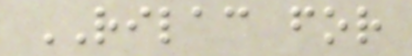RILAC for
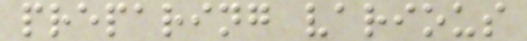preparing various
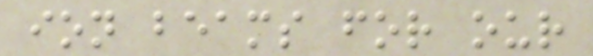ion beams for our
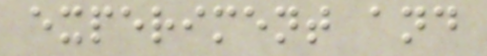experiment and
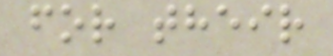for their
